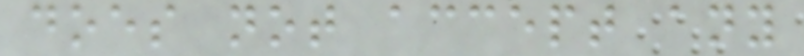does not accept any
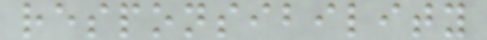responsibility
